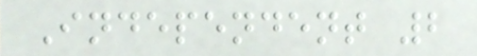Independent 2
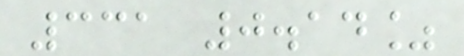331 0.14%
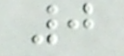0
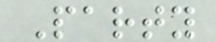Party
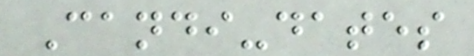Candi-dates
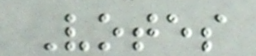Votes
